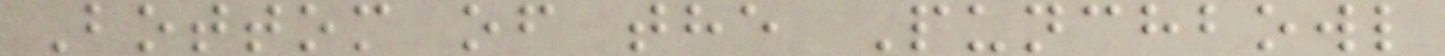Bottom of the Punchbowl
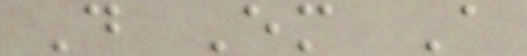D Em A
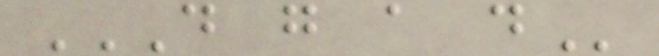D G A D
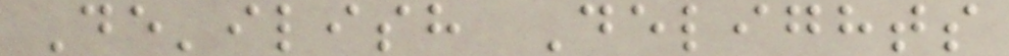De'ilish Delights
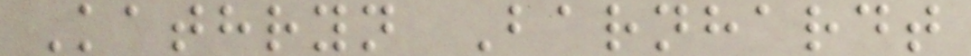Kathryn Barnhardt
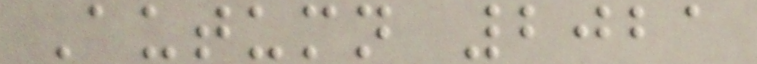Autumn 2021
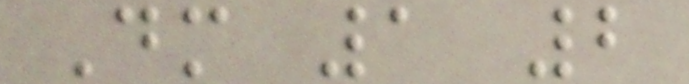Dm 1 2
